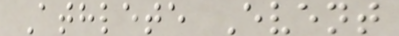Athlete Event
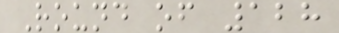Round of 128
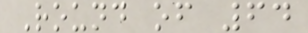Round of 64
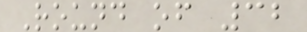Round of 32
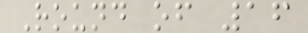Round of 16
